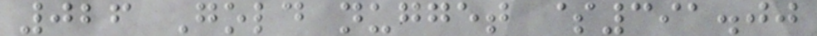026 Gold nugget $391.00
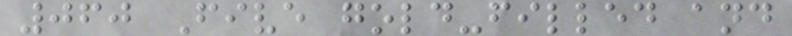060 Five gold-filled and
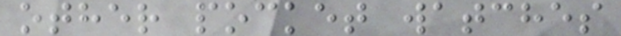other pocket watches
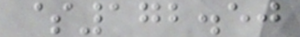$172.50
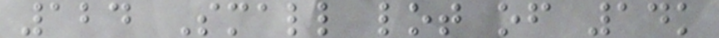124 Small lot of 14k
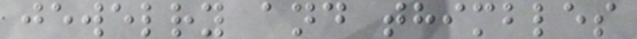jewelry and thimbles
